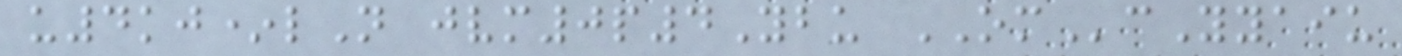u4kj*lN jvm0p4Ybu OMcYyaiu
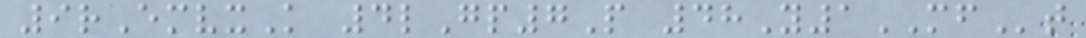9rEmvxK 4lGp7P 48Y1MFt
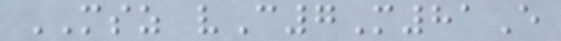MSZ vC7M81E
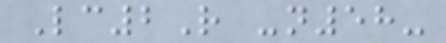Lc2R -n58-
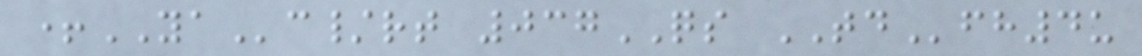+YAc/rt 037QS TDfh4u
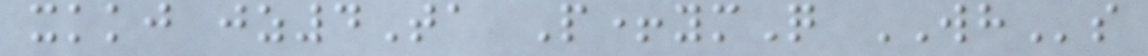xkkj jz4Ta P+ymQ WHs
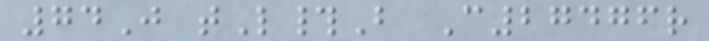74J tL#B C27476r
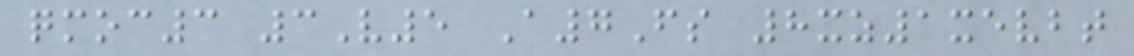qmoc3 3V5 A7Fs 8xz1xevbt
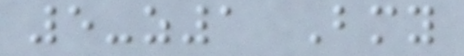5-z1 Bmy
